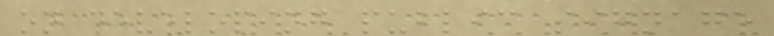on developing public signage
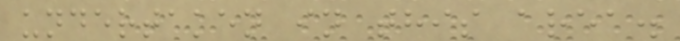undertaken in this area.
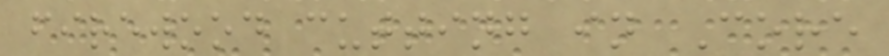firewood cutting in Core
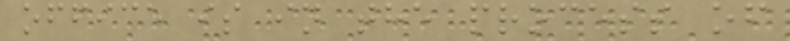office is in the process of
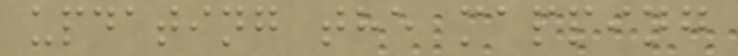updating the mapping
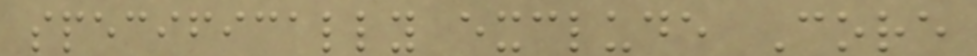specifically exclude Core
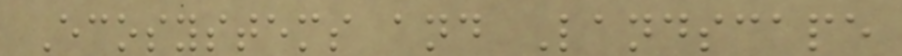Ecosystems and Landscape
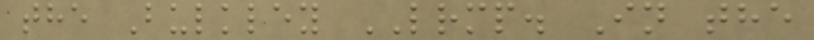the Bulkley LRMP. In the
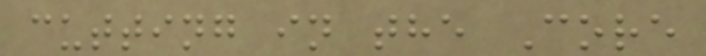cutting in the Core
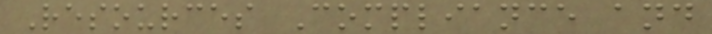Resources Compliance and
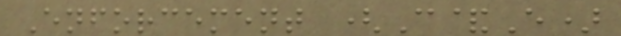Enforcement (C&E)
